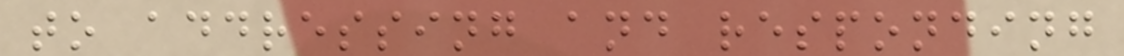to addressing and responding
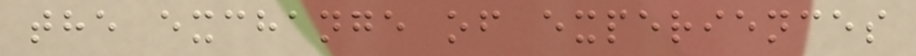the exchange of experiences
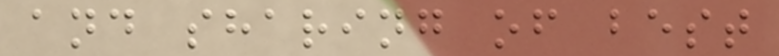and sharing of best
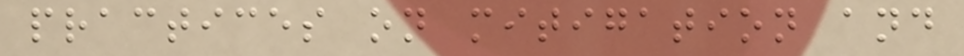practices on mitigation and
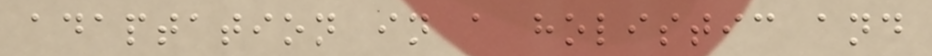adaptation in a holistic and
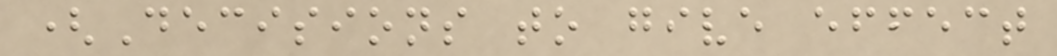(Decisions to give effect
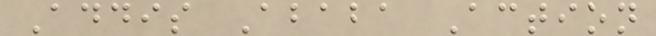Addis Ababa Action
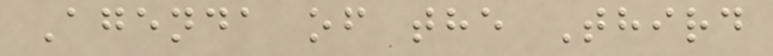Agenda of the Third
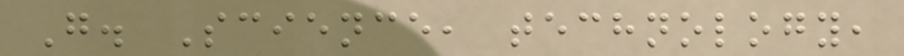G. Science, technology,
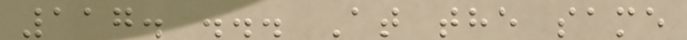117. ... At the same
